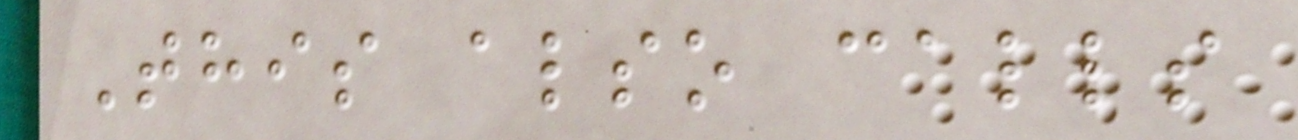This also calls
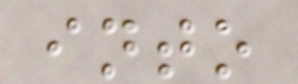into
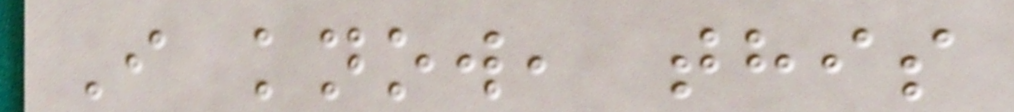I know, this
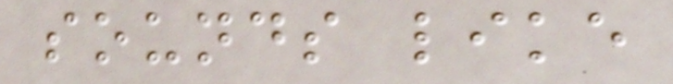sounds like
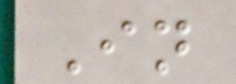In
